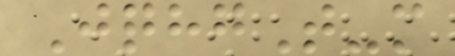JqhgT-m
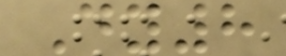Dy8
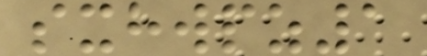sxhwpz1
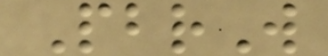PbrW
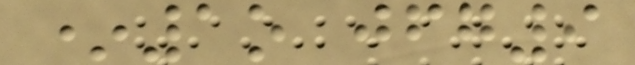*1o jfg9
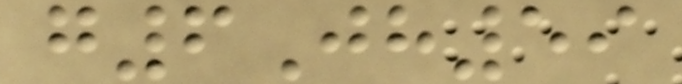g6Jh59
